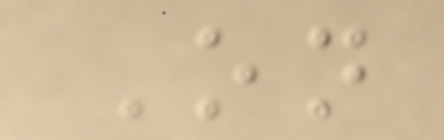On
